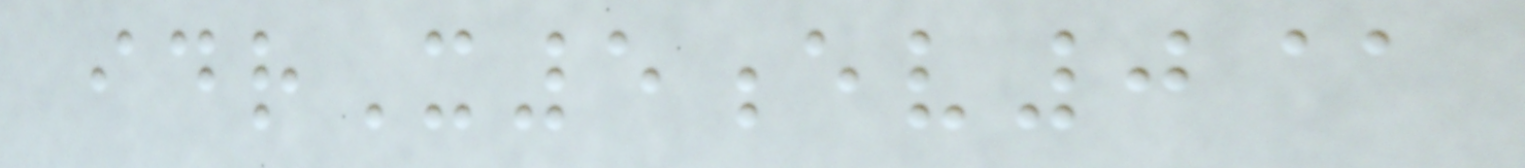idrX5ev0@
